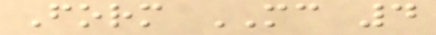Form MC 4
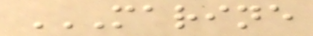MARINE
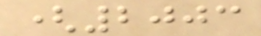(2003
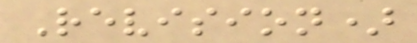Revision)
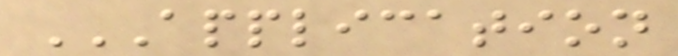APPLICATION
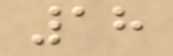18
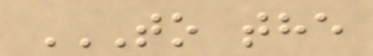TO THE
